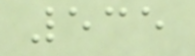535
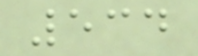534
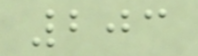203
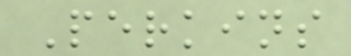Perkins
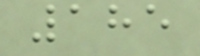185
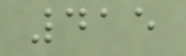415
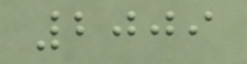2009
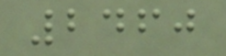2460
